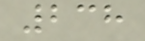238
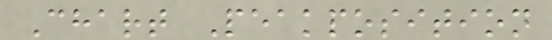Chart Peakposition
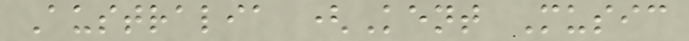Australia (Kent Music
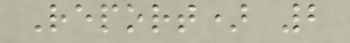Report) 2
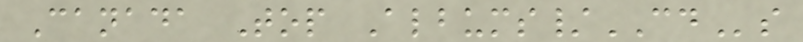Canada Top Albums/CDs
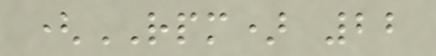(RPM) 22
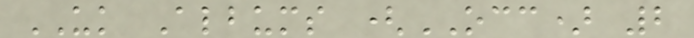UK Albums (OCC) 2
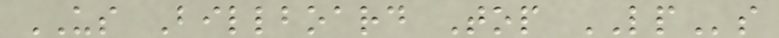US Billboard Top LPs
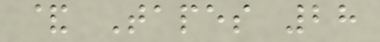& Tapes 28
